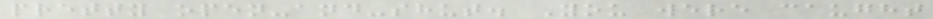pretty open-and-shut. You were caught
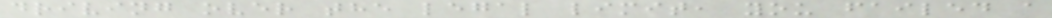driving over the legal limit, you failed a
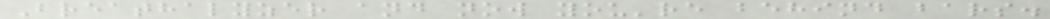Breathalyzer and now you're behind bars.
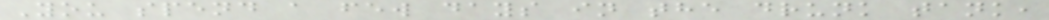You spend a few days in the drunk tank,
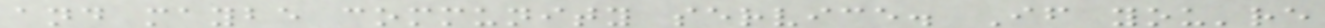and maybe community service. If you're
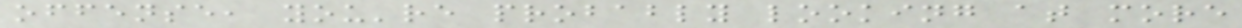offense, you're probably looking at more
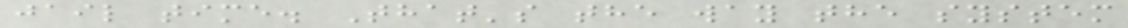jail time. That's the way the system
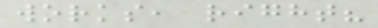works, right?
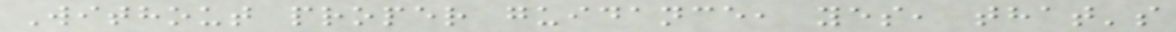Without proper guidance, yes, that's
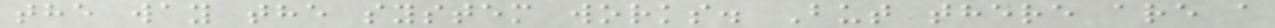the way the system works. But there are a
